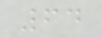64
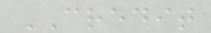CREDIT
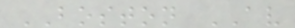BOSTON AV
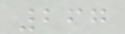267
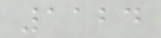1124
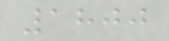1800
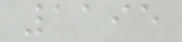1195
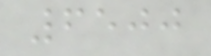6500
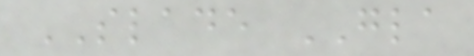SLADE GLA
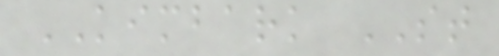KIMBARK ST
